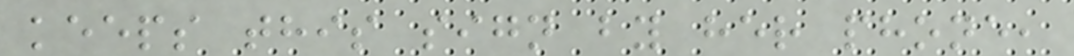keeps this sign by her phone,
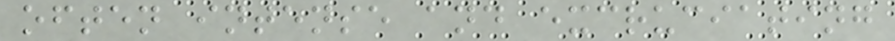often intense and excruciating
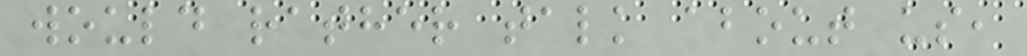would rather talk about us,
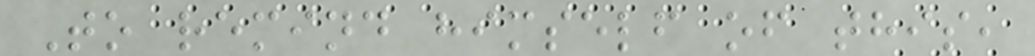To remind himself of this,
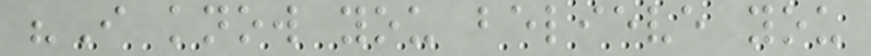"I know you believe you
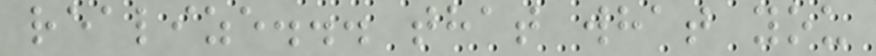realize... that what you
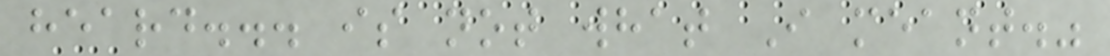heard... is not what I meant."
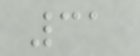31
